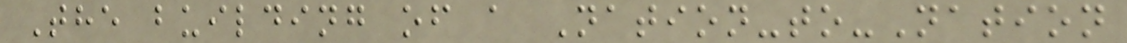The building of a Nation-to-Nation
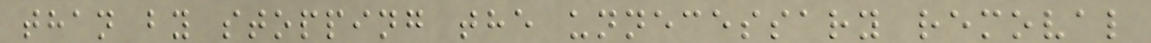than by stopping the unnecessary removal
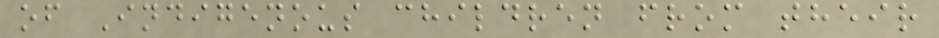of Indigenous children from their
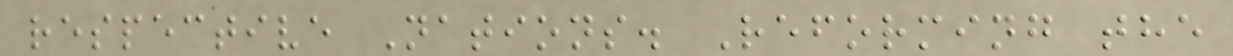respective Nations. Reforming the
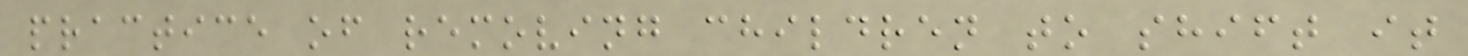practice of removing children to shift it
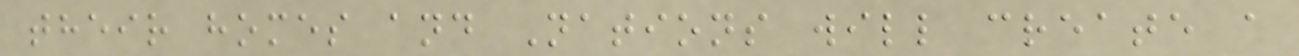their homes and Nations will create a
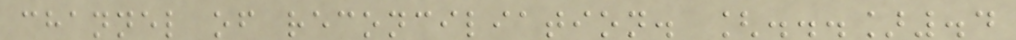channel of reconciliation. [...].4
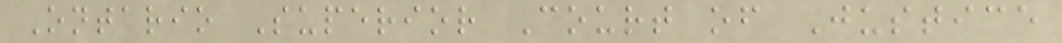Ontario Superior Court of Justice
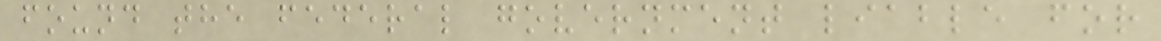found the federal government liable for
